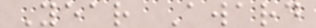Year Award
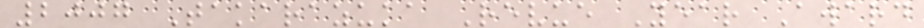2007 Takarazuka Revue Year Award
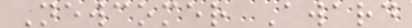Newcomer Award
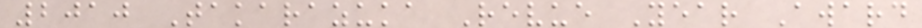2010 Takarazuka Revue Year Award
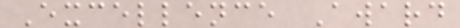Excellence Award
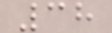38
